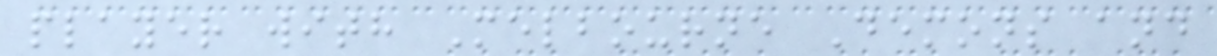player with Melbourne Demons and
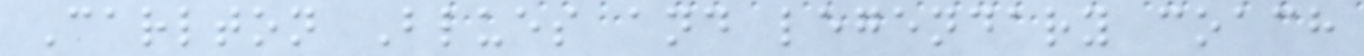Carlton Blues and legendary coach
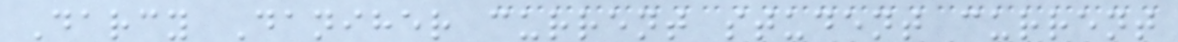Darcy Daniher current student current
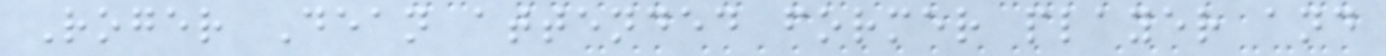Roger Dean attended former player and
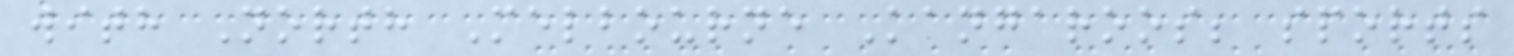with North Melbourne Kangaroos; sports
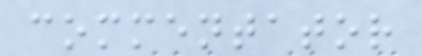commentator
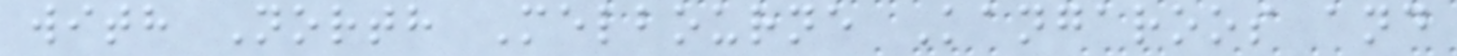with North Melbourne Kangaroos and
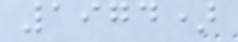1974)
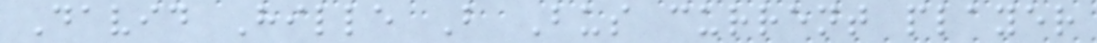David Hille B Bus current player
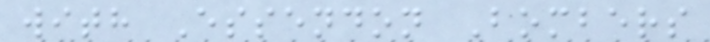with Essendon Bombers
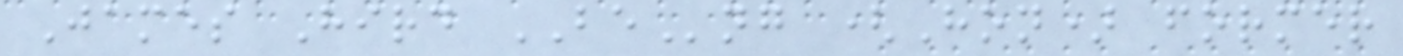James Hird BEng (Hon) former
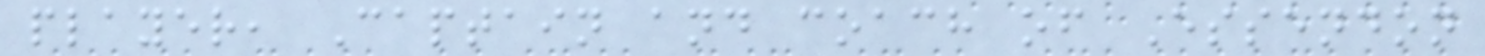player, Captain and coach of Essendon
